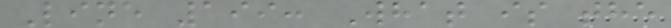Line 199: What is the
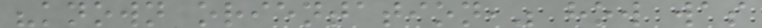"known orientation," how was
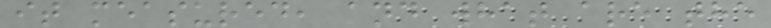it measured, and what are the
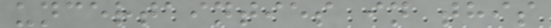uncertainties in this
